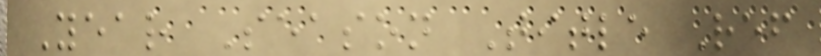Year Season Title Ref
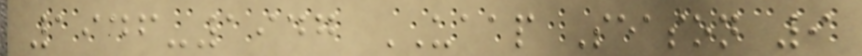1946-1947 UAAP Season 9
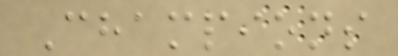Champions
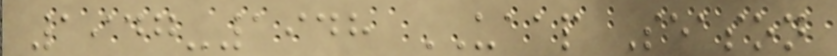1947-1948 UAAP Season
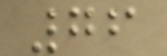76
